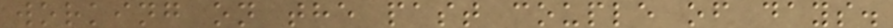working on the past couple of days.
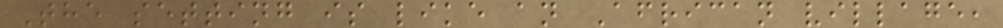The setting is like an African village,
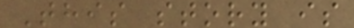This story is
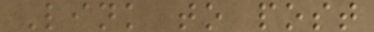Link to post
